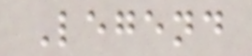Legend
